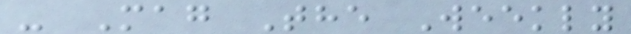- Mag The Weekly
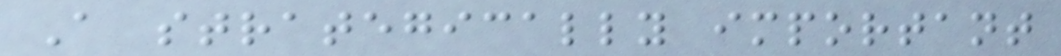A strategically important
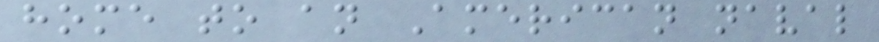home to an American naval
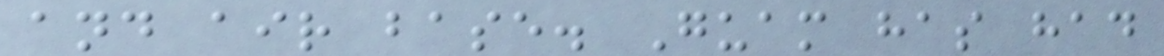and air base. Guam has had
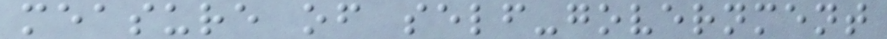measure of self-government
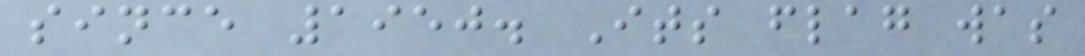since 1950. Its flag was
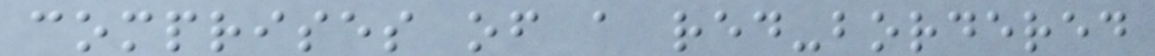comprises of a red-bordered
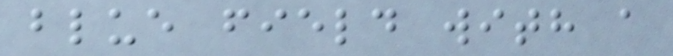blue field with a
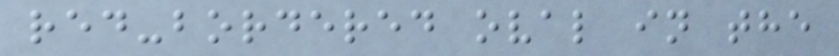red-bordered oval in the
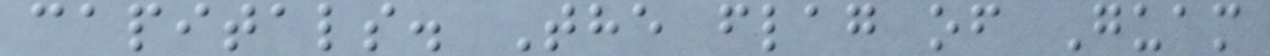capitals. The flag of Guam
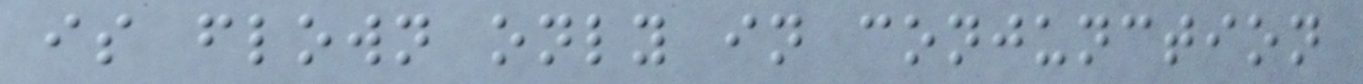is flown only in conjunction
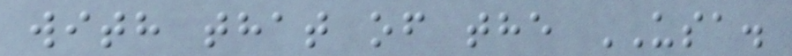with that of the USA.
